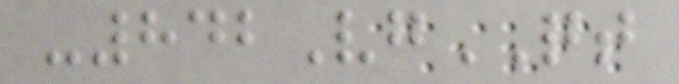-842VgQT
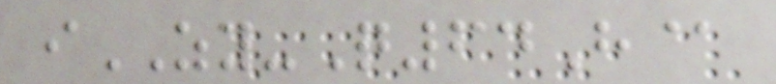iZY-Q64H@
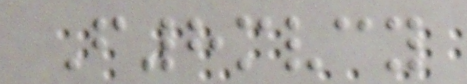F8mvcy
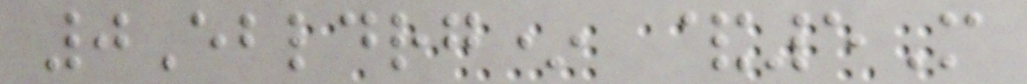0Ebldrg* &5M
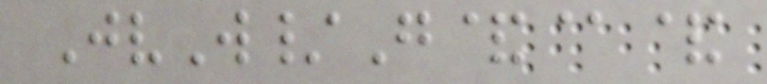JvW/G&@&
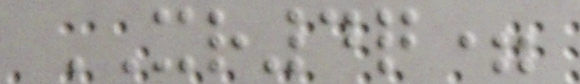XR4q=
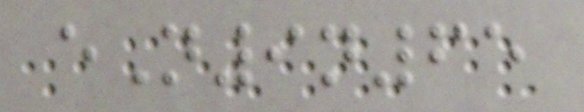eN9n65
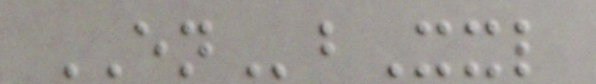ENbXxl
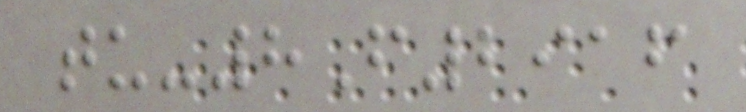tu-8F2916
